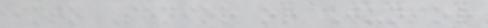into Senior or Junior
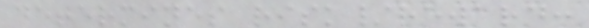determines risk/reward:
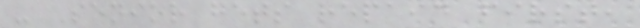- Senior gets repaid first,
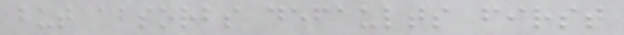but absorbs defaults first
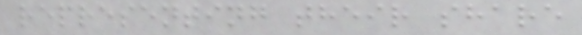representing their share
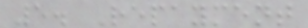5. Repayment
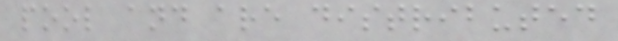pool and are distributed
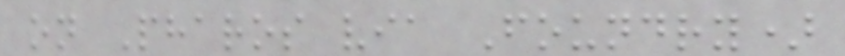on Pharos via Foundry)
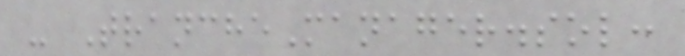- TrancheManager.sol:
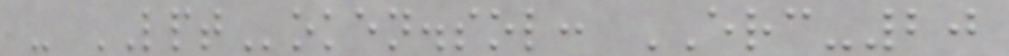- LPToken.sol: ERC-20
